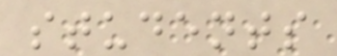students
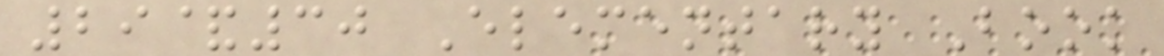29&30 Elementary Book
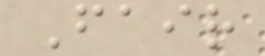Fair
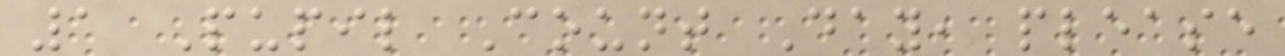1 Pupil Count Day, please
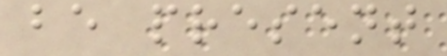be present
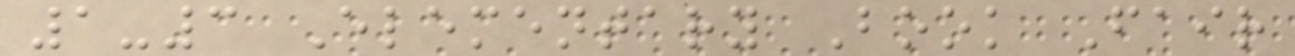1-3 Elementary Book Fair
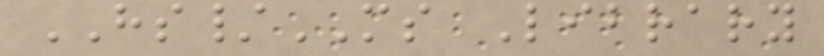HS/MS Library
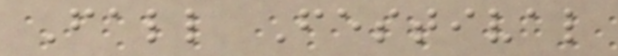Fall Festival
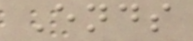Ends
